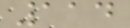114
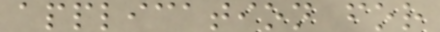application for
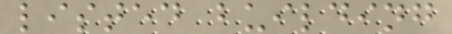listed building
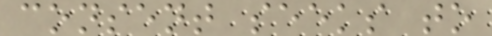consent seeks to
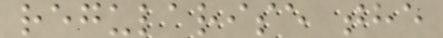regularise the
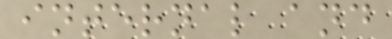internal and
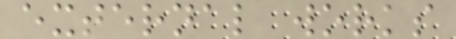external works
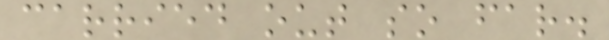carried out so far.
